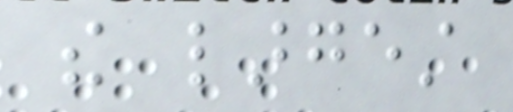the largest
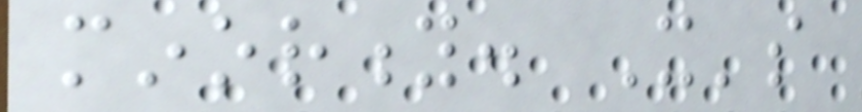minority. It's
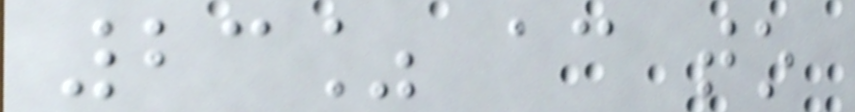23% according to
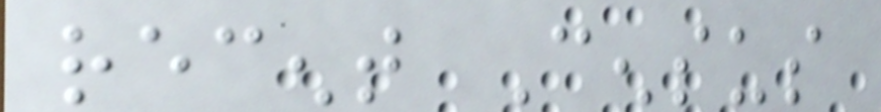recent Census
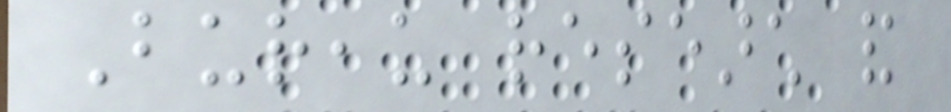Bureau research and
